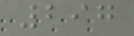297
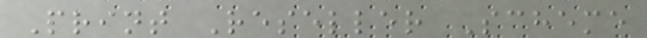Print Reseller Scheme
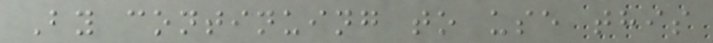By continuing to use this
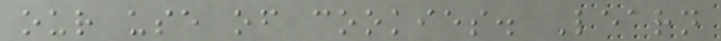our use of cookies. Learn
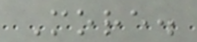More.
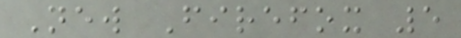New Firefox 5
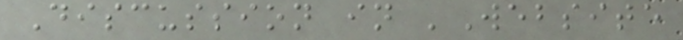Discussion in 'Website
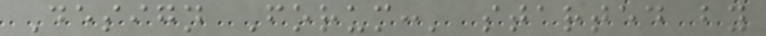Design Forum:' started by
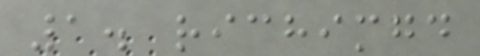1. richimgd
